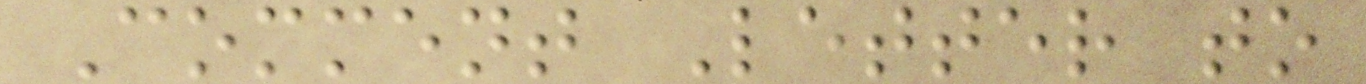Comment Letter to
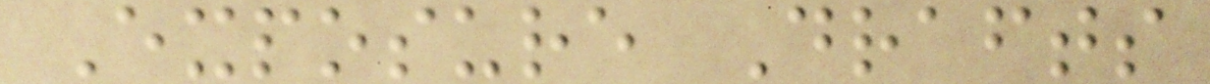Exposure Drafts
